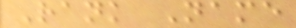Rank Name
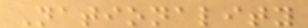Nationality
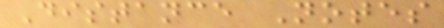Distance Notes
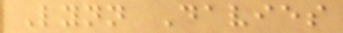Lynn Davies
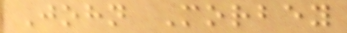John Morbey
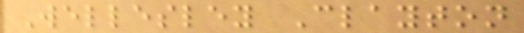Wellesley Clayton
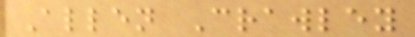Allen Crawley
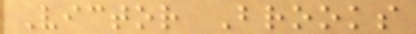Victor Brooks
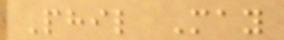Phil May
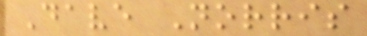Dave Norris
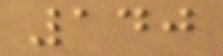140
